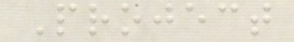Project
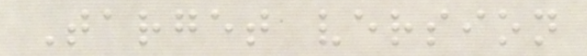Target version
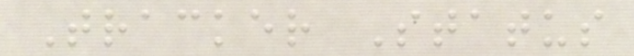Tracker Status
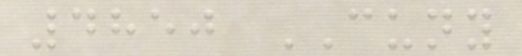4850 CUNY
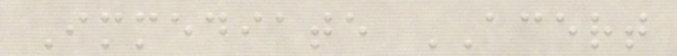Immediate ACERT
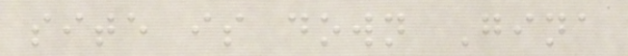site is down Gina
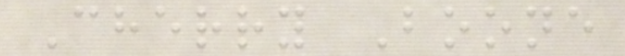Cherry Boone
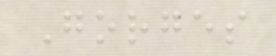Gorges
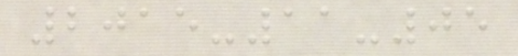2015-11-05
